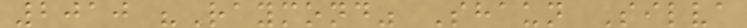2010 "Raymond" Shaun Silva
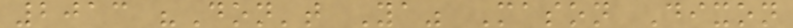2013 "Don't Ya" Mason Dixon
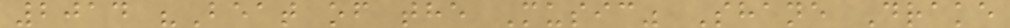2014 "Beat of the Music" Shane Drake
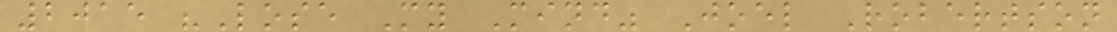2015 "Lose My Mind" Joel Robertson
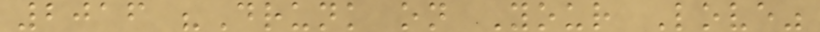2016 "Drunk on Your Love"
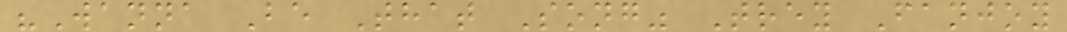"Wanna Be That Song" Trey Fanjoy
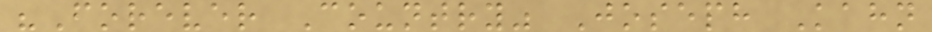"Forever Country" Joseph Kahn
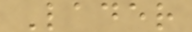Lader
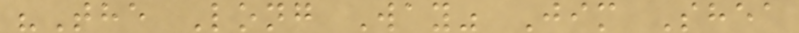"The Long Way" Jim Shea
